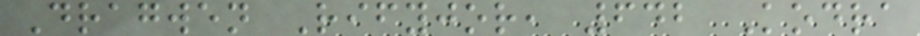Dragwen Rifyjor, 642 Kodra
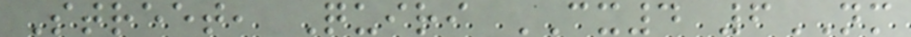Street, Quiri CX4 6NM
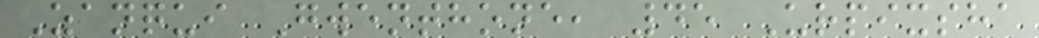Zanqui Gwenthone, 45 Urpixsha
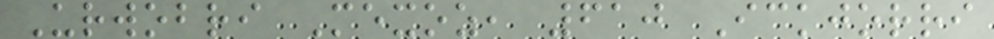Urwobri Mexoz, 610 Ickjorri
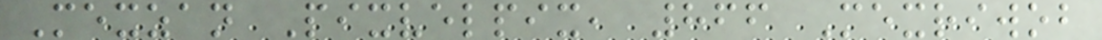Mexzan Pixvelpix, 866 Mexriwob
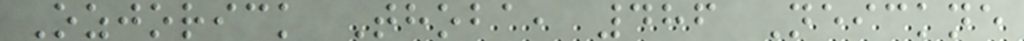Ozjorick Thoba, 486 Neickne
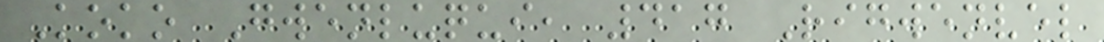Koko Gwenluqui, 417 Rigwenvel
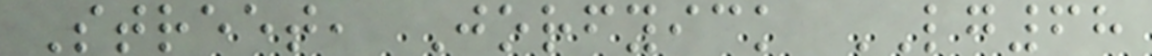Street, Jorfyick LG68
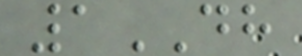1DH
